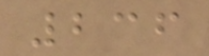236
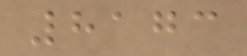8173
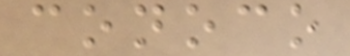conoco
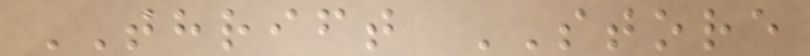THRIFT STORE
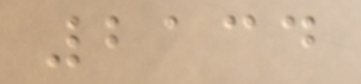2134
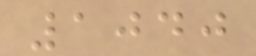1040
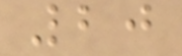20
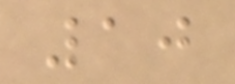10
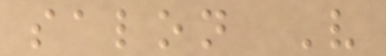salon V
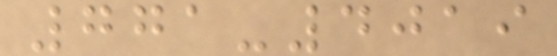771-4019
